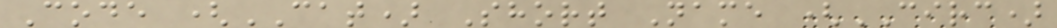Code (CAT) Short Name (CIRC)
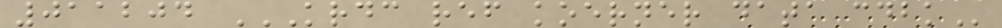011204 KRDC REF KOERNER DATA CDBK
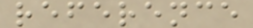reference
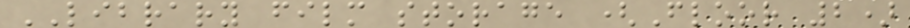LIBRARY film storage (Floor 2)
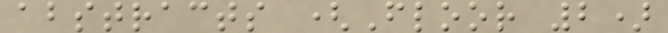abstracts (Floor 2)
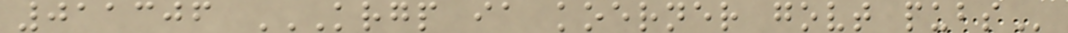011306 KRGP IA KOERNER GOVT PUBS
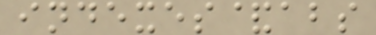indexes&abs
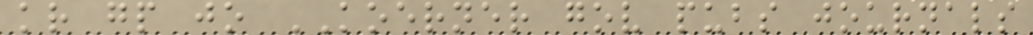kr gp jo KOERNER gov pubs journals
